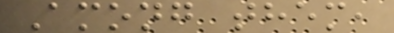Among them,
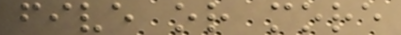five or more
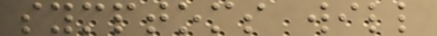symptoms will
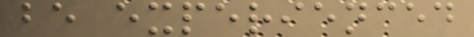be experienced
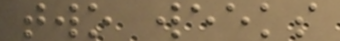two weeks
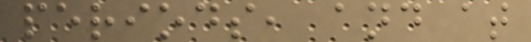periods, and at
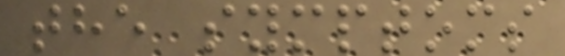the symptoms
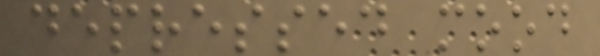depressed mood
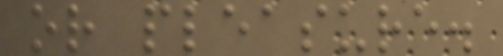or pleasure.
